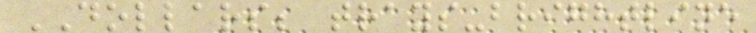DOLLARS; trays-brightline
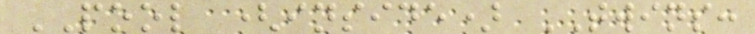POOL (inside) TWINS:
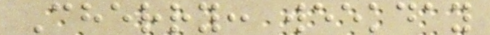Cherry: weekday
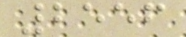2556
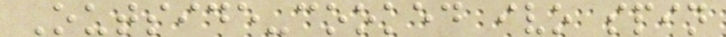Outside-cooked ivo spin
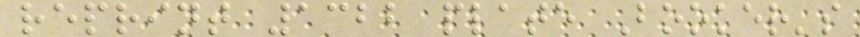reprint 1322 plate Booker's
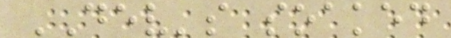DEV's soaked
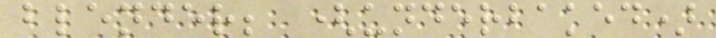blender; (underbaked)
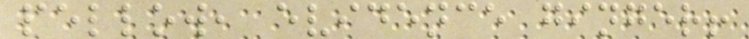pellow, evidence ginger!
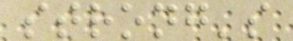strong's
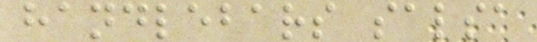handlebars salsa
